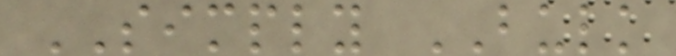SIMPLY BULK
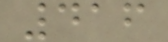416
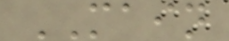MAIN
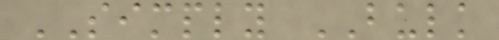SIMPLY BULK
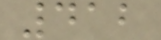412
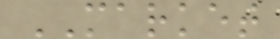MARKET
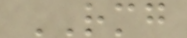RMG
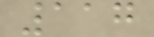117
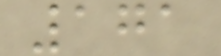171
